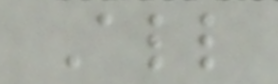All
